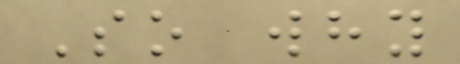So why
